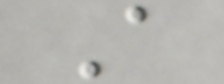A
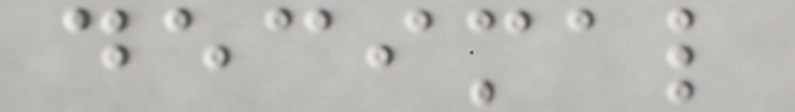decimal
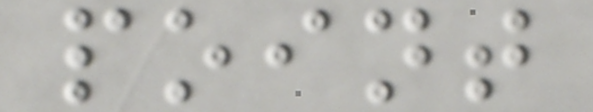point
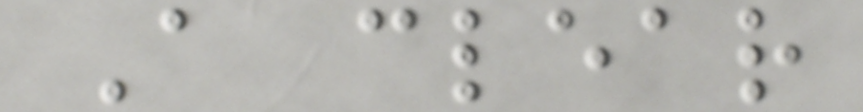A clear
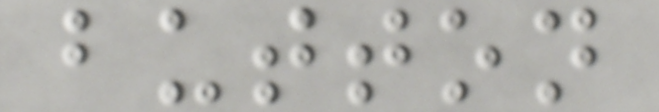button
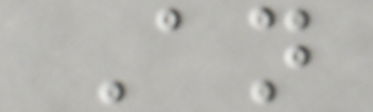An
